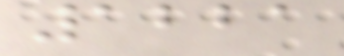1221
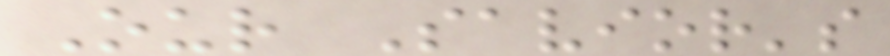Our Savior's
